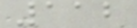112
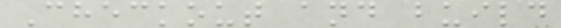Checkout and build
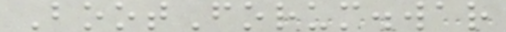BootForum.war
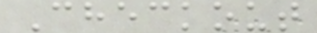Checkout
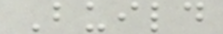Build
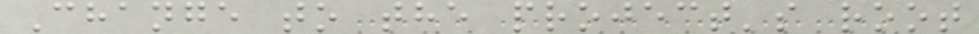Change to the project's root
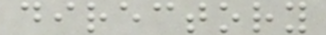directory
